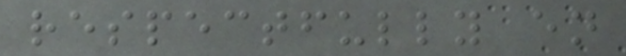respectfully en
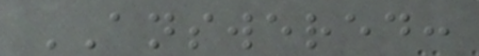ANSWERED:
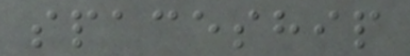spaceship
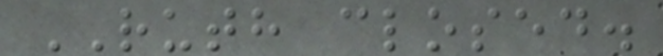RUTH closed.
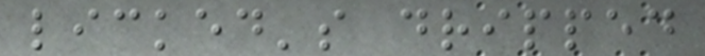licked's dripped
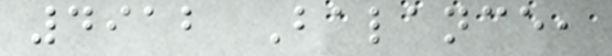4912 Balance,
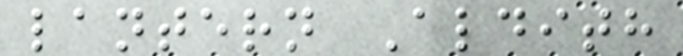lantern Aldith
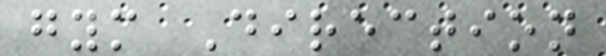gym Direction
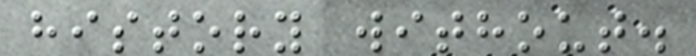history without.
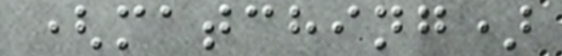(matching)
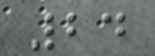24
